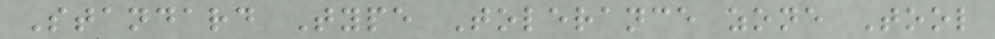Standard Type Tolerance zone Tool
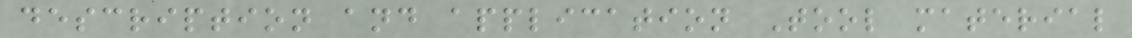description and application Tool material
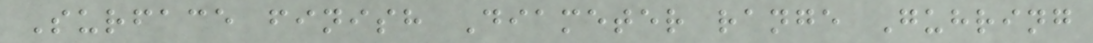Surface finish Diameter range Guhring
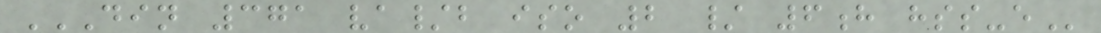DIN 371 VA/B ISO 2 / 6H HSS-E
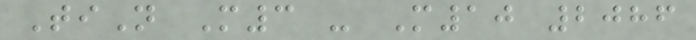TiN M3 - M10 2086
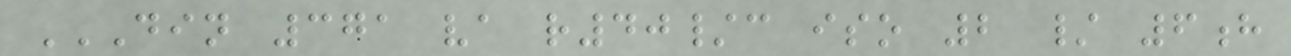DIN 371 VA R40/C ISO 2 / 6H
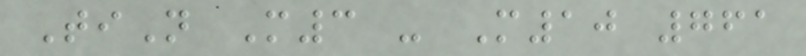TiN M3 - M10 761
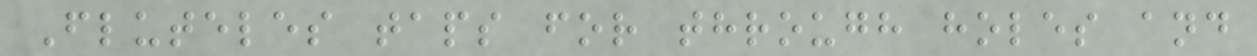Fluteles taps for through holes and
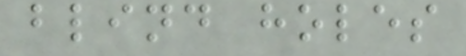blind holes
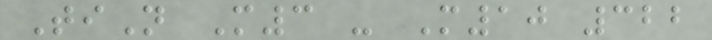TiN M3 - M10 322
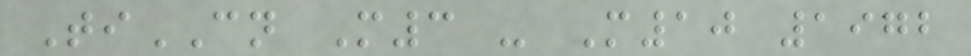TiCN M3 - M10 1972
